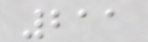211
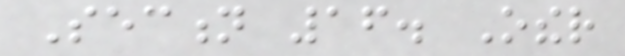Section 16. Other
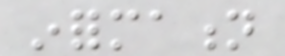information
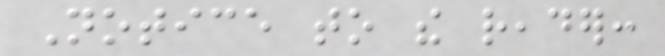Notice to the reader:
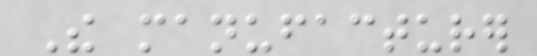The manufacturer
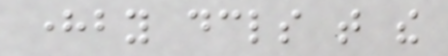hereby declares that the
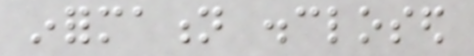information disclosed
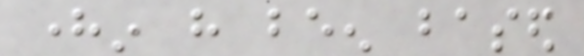herein have been based
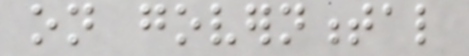on governmental
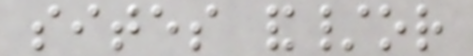sites and/or
